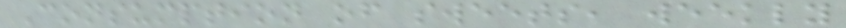Consumption of sweets, weekly
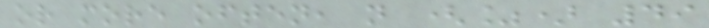or more often, n (%) 49
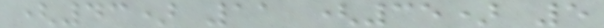(43) 11 (35) 5
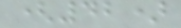(42)
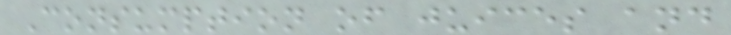Consumption of juices and
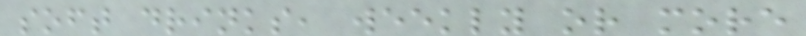soft drinks, weekly or more
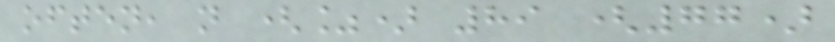often, n (%) 89 (77)
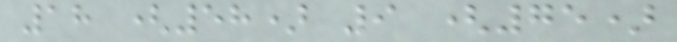18 (58) 9 (75)
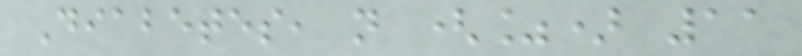Diabetes, n (%) 11
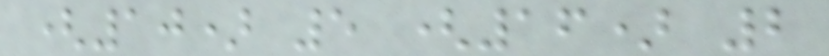(10) 5 (16) 2
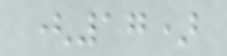(17)
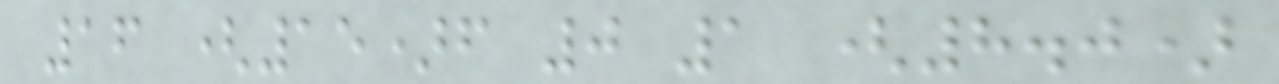16 (15)f 0 1 (8.0)
